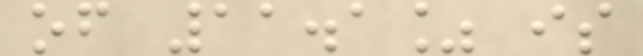of 11.1% is
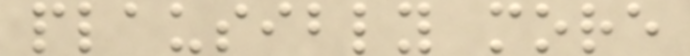plausibly more
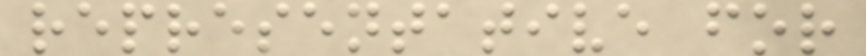representative for
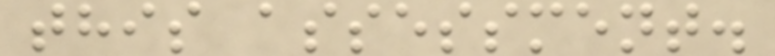this assessment.
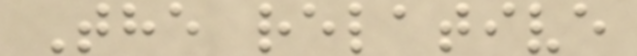The relative
